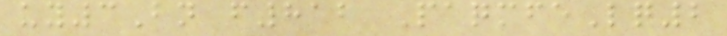uy3Bn f812 PaqmfeLq2
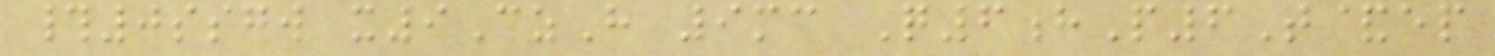#0ssgw x9CzH 9mc Q6hP6T&ep
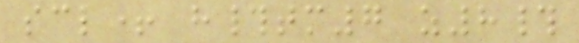scl+ h#tm7 z8#
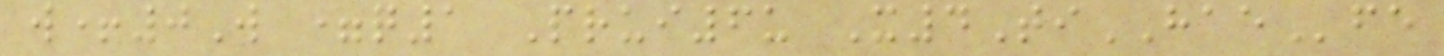w+0W =q1 Prui6u X4TiHAEfe
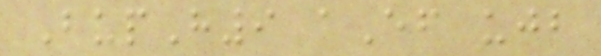BupH9 aEf ujb
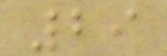29
